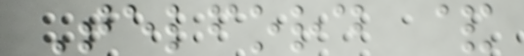Telford &
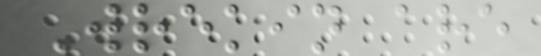Wrekin are
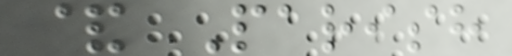& Parish
